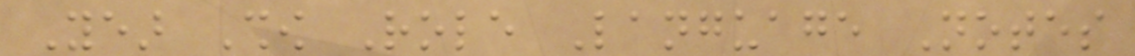Year Show Role Language Notes
